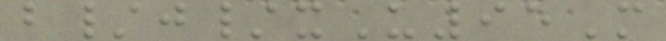b/j/xU95M
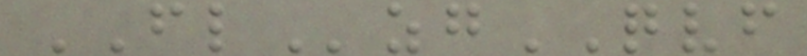FLzgQVF
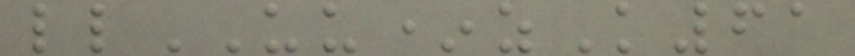llUU*zK61
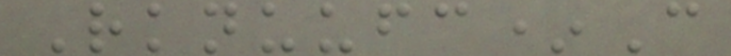Rknuufc*C
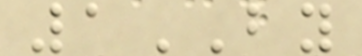1BY
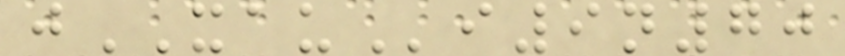jXAUi9n70
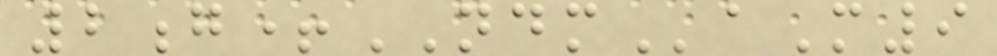2g+NDMaM9
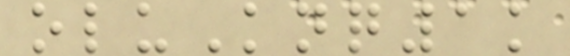oluKnq1k
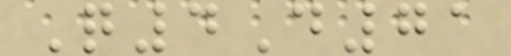Q4D71
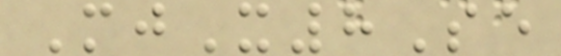MjX8Se
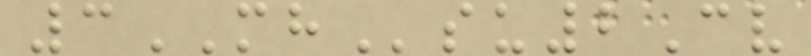3MHsu2Cv
